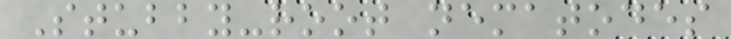Stubby-root nematodes
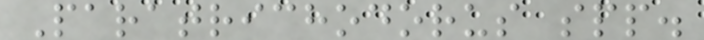Paratrichodorus spp.
